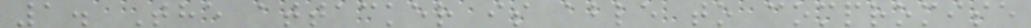1. The attacker is able to compromise
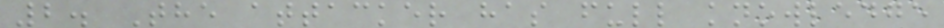2. The attacker has full knowledge
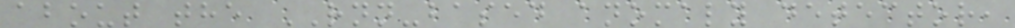about the RNN-based anomaly detector,
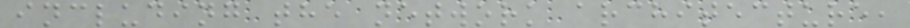including the network architecture,
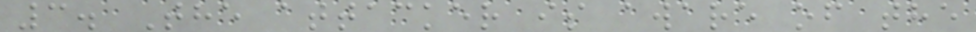3. The attacker is aware of the
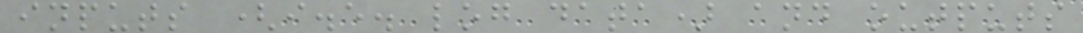inputs (i.e. log data) and outputs
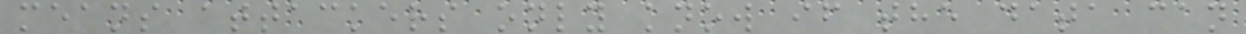means attackers only know if the data can
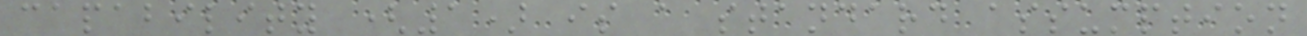capability (1) is a standard assumption
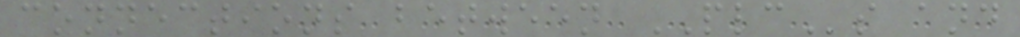connections between PLCs and
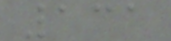131
